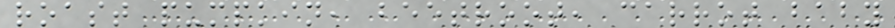roast pumpkin, beetroot, carrot baby
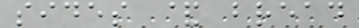sides & bread
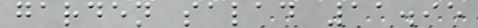garden salad 11.95
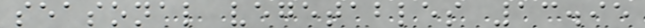seasonal vegetables 13.95
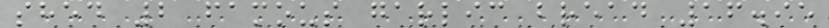shed 2 famous garlic bread 16.95
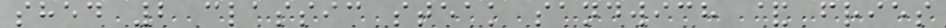shed 2 classic steak sandwich & fries
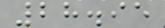28.95
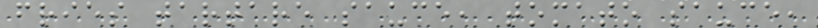fries tartare sauce, tomato sauce,
